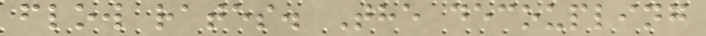flow rates. The decoupling
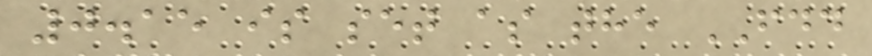0.15 is set as the FDD
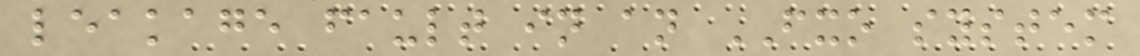leakage fault in an FXO system
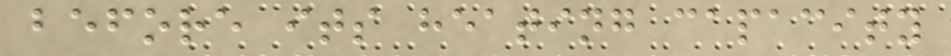before its heating capacity
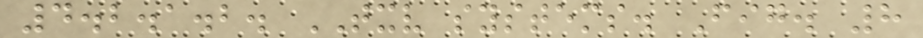4.2.1.2. TXV systems. Fig. 8
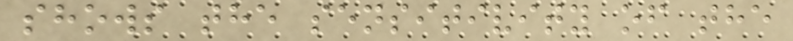shows the sensitivity of the
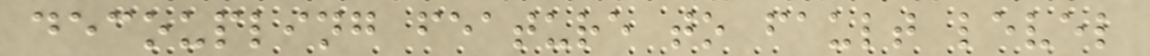decoupling feature to fault level
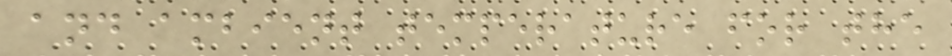and ambient temperature for the
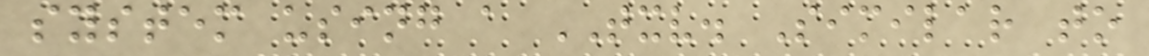system using a TXV. Similar to
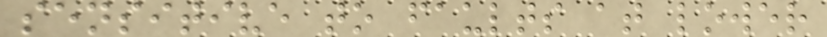sensitive to faults at lower
